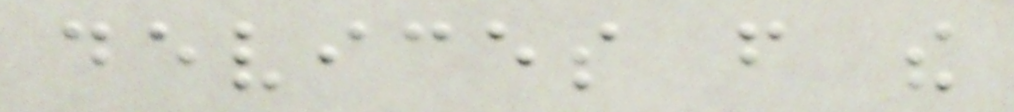devices from the
